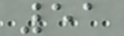51
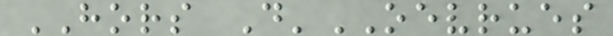HORS D'OEVRUES
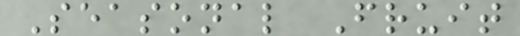Seasonal Fruit
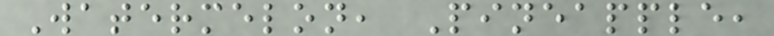Watermelon, Pineapple,
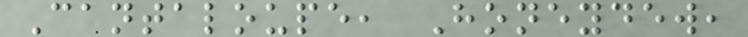Cantaloupe, Honeydew,
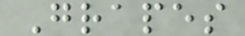Grapes
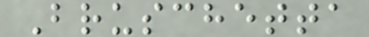Bruschetta
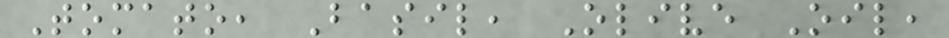Tomato, Basil, Olive Oil,
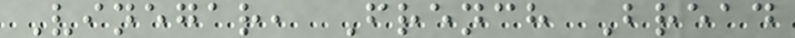Vinegar, French Bread
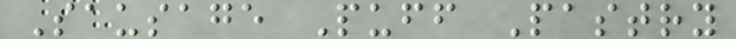Sausage Puff Pastry
